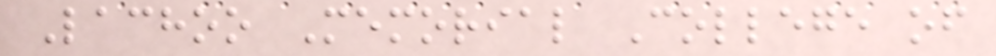Lachoo Memorial College of
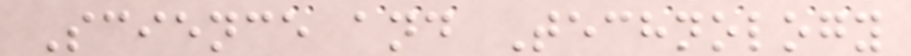Science and Technology
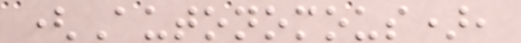(Autonomous),
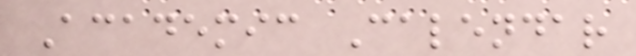Academic Calendar
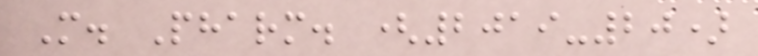M. Pharm. (2019-20)
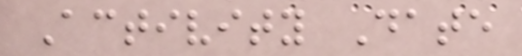Activity Date
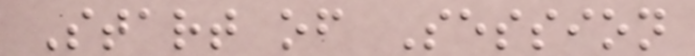Start of Session
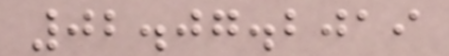02.07.2019
